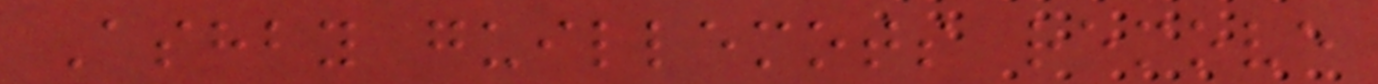Ashby guillemots remove
